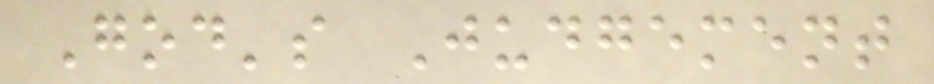God's Judgement
